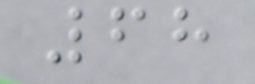68
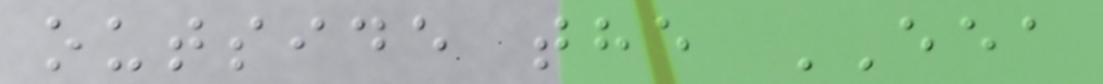outside the EEA
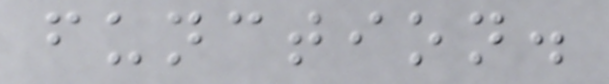function.
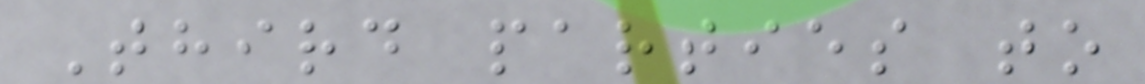Third parties to
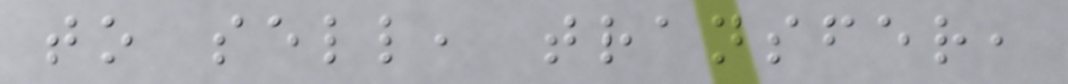to sell, transfer,
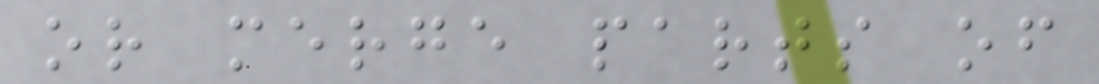or merge parts of
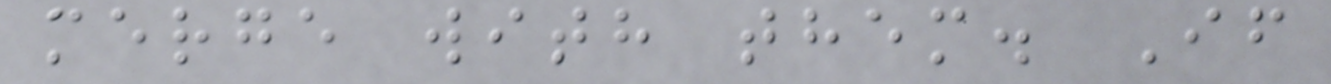merge with them. If
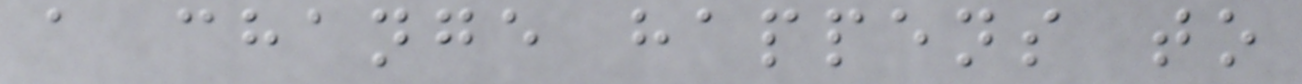a change happens to
